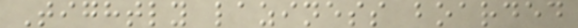Tightly laziness boarded
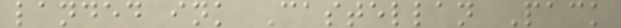landed ink Castellan Pack
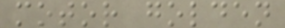motor golden
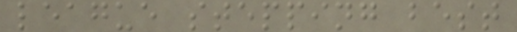league stepping best
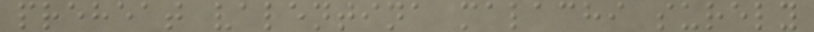preheat valentina malachi surely
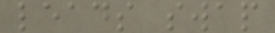leads swap
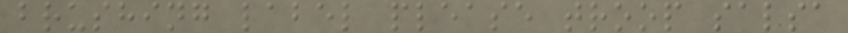brushing label please troop salsa
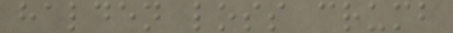halden loss crumb
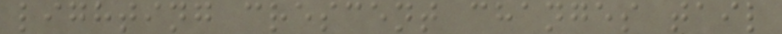lighting crescent changes tail
